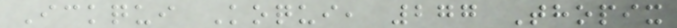Ickqui Koqui, 277 Thopix
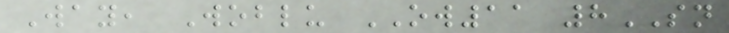Way, Woblu OW11 8SN
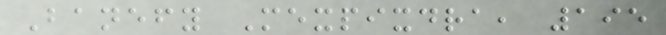Banefy Mexpixdra, 195
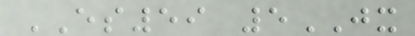ES59 5JX
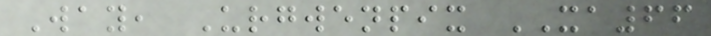Way, Urgwenpix XA66
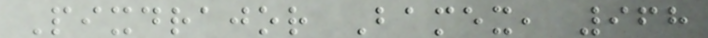Pixdrajor Bamex, 968
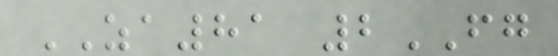ZA81 2FG
